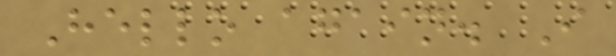Hello again. I
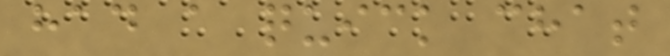had a quick chat
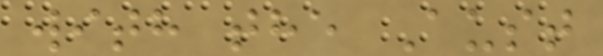with the Aust
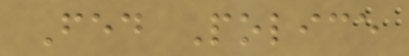Fed Police
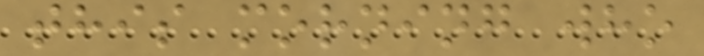this morning who
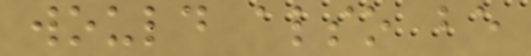would also be
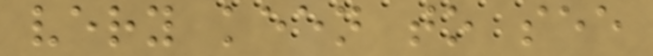very keen to see
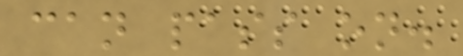can pass on.
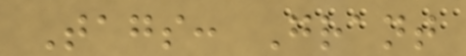Tags: Grant
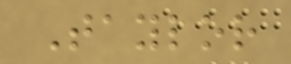Taylor
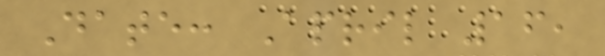Date: April 16,
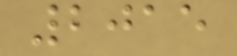2015
